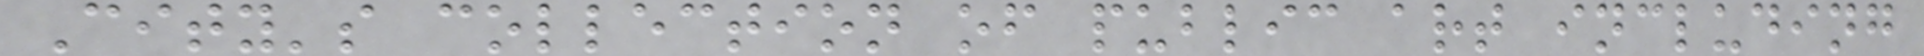City's collection of public art including
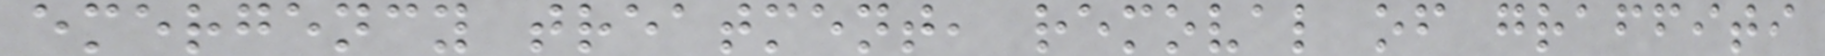emergency treatment, removal of graffiti
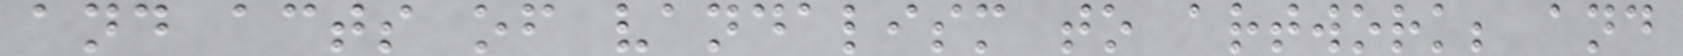and acts of vandalism to artwork; and
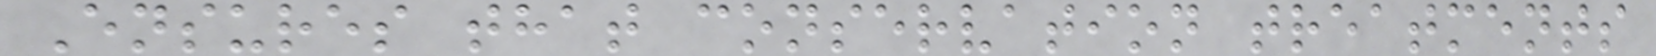Ensures that conservation treatments
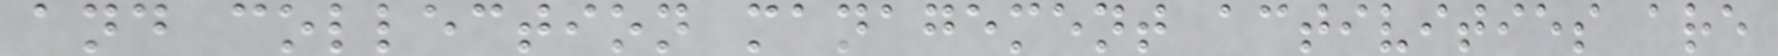and collection management activities are
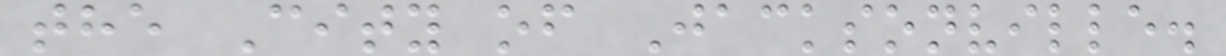the City of Jacksonville.
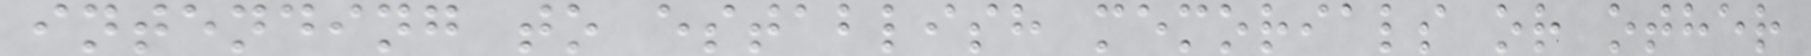intending to establish memorials or other
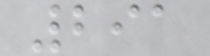291
